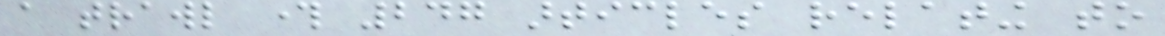a trawl through 247 articles relating to
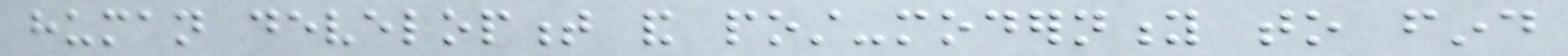human development and post-modernity to find
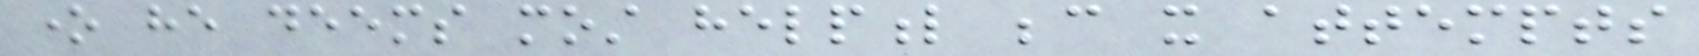one he deems most helpful because it attempts
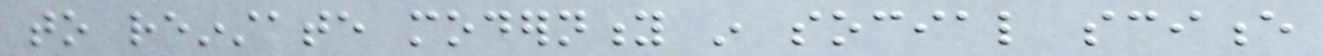to reinstate modernity in social science
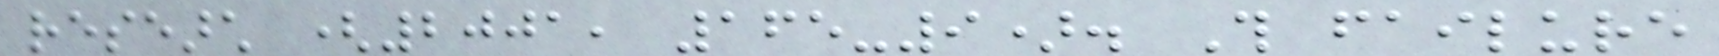research (2001, 165-9). This failure
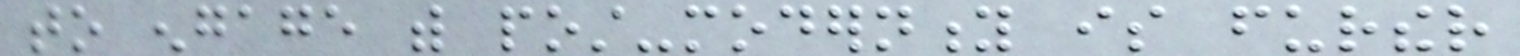to engage with post-modernity is further
